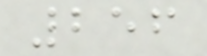256
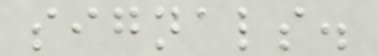signals.
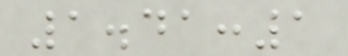1.41:1
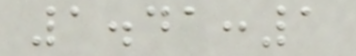1.41:1
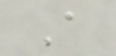A
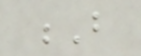B
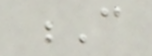C
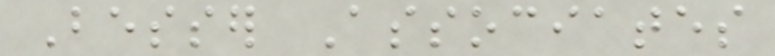Besser Associates
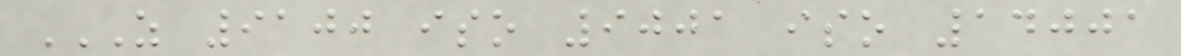AS 9100 ISO 9001 ISO 14001
